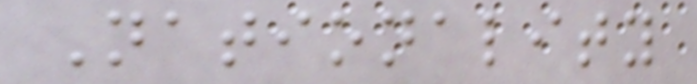Nationality
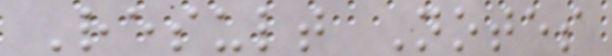Result Notes
